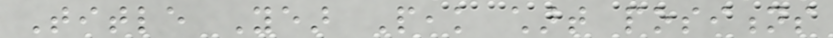Title Year Peak chart positions
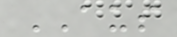AUS
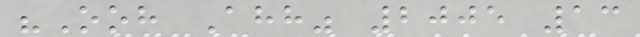"Ooh Ahh" 2005 13
